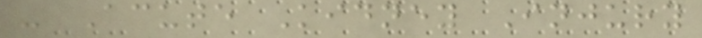- Acute Kidney Injury
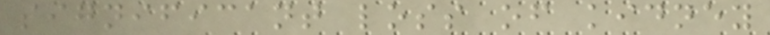significant loss of kidney
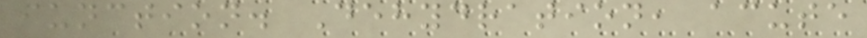function. Dehydration, acute
